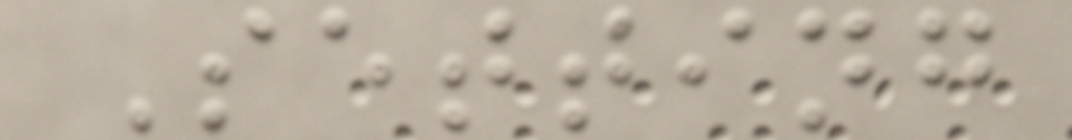Setting
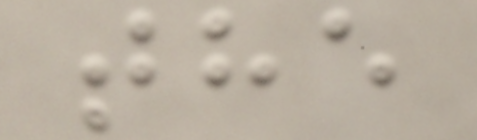the
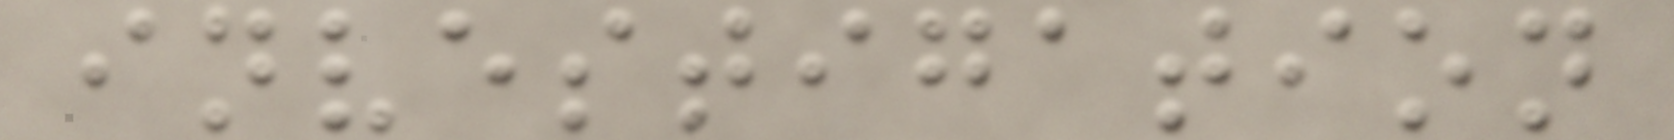investigation
